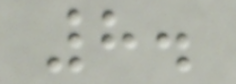8.
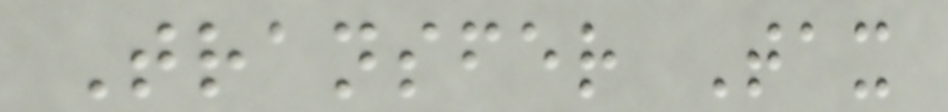Transfer Tax
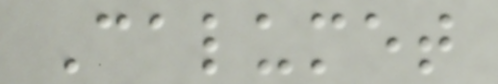Calumet
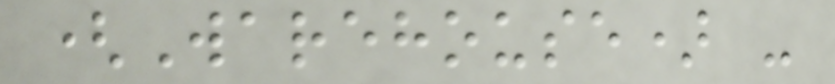(Warehouse) -
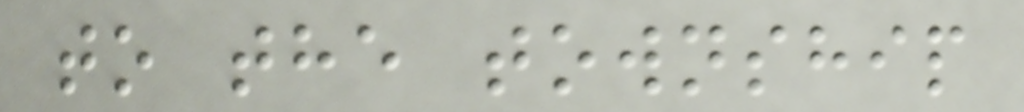to the township
